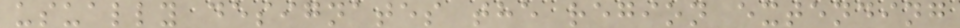usually designates the region extending
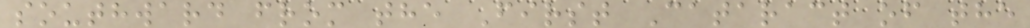southward from the First Cataract of the
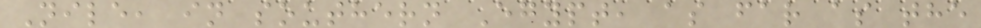Nile, in southern Egypt, as far as the
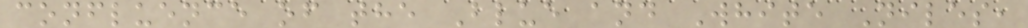confluence of the Blue and White Niles,
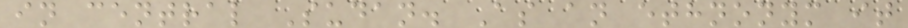in central Sudan. As an ethnonym it
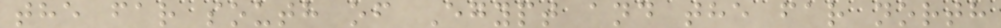the far south of Egypt and the far north
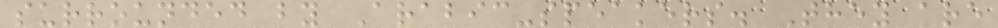surrounded by Arabic-speakers. They are
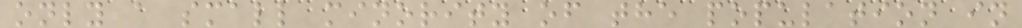only a small minority of the population in
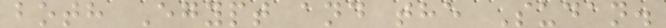both Egypt and the Sudan.
